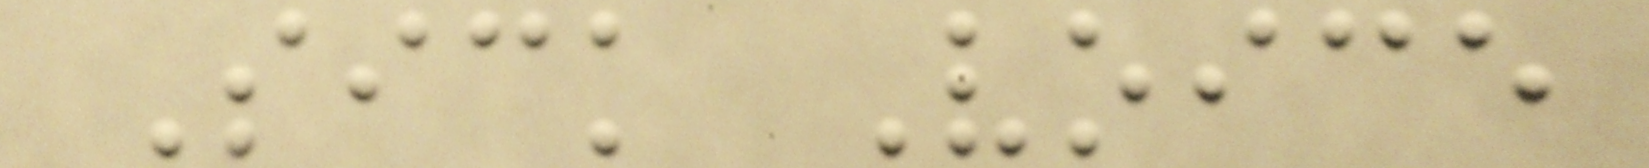Sick Voice
